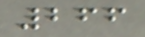266
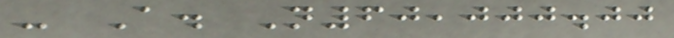- A. N60,000.00
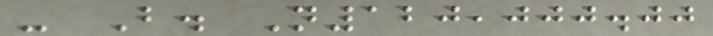- B. N120,000.00
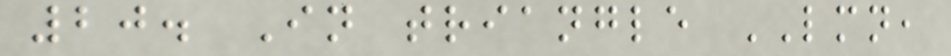20. In triangle LMN,
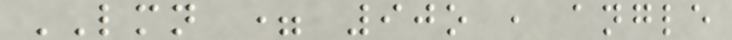LMN = 90o , angle
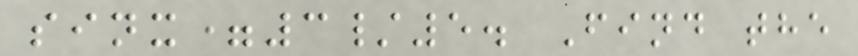sinx=3/5. Find the
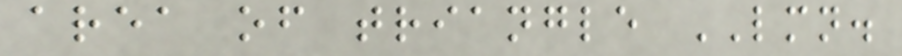area of triangle LMN.
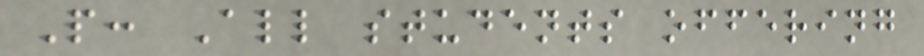P: All students offering
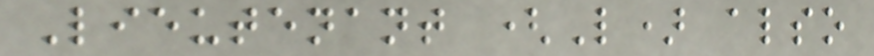Lieutenant (L) also
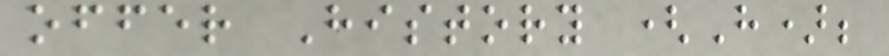offer History (H);
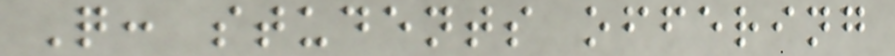Q: students offering
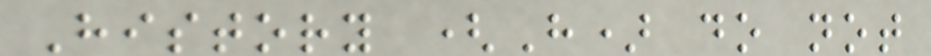History (H) do not
